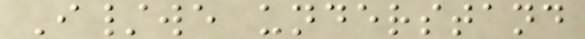I/we understand
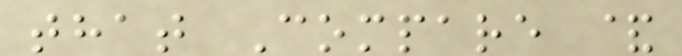that Compare &
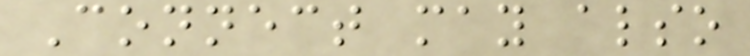Connect may also
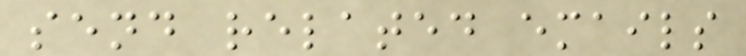send related emails
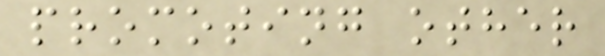promoting other
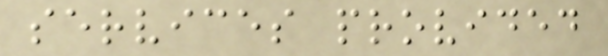services provided
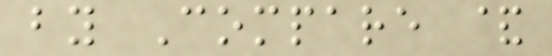by Compare &
